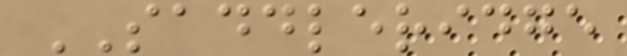SADDLERIDGE
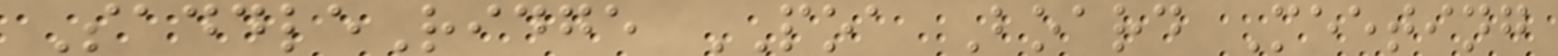SaddleRidge POA Board Meeting
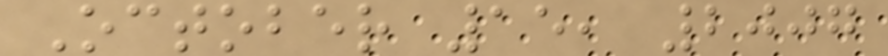October 15, 2007
